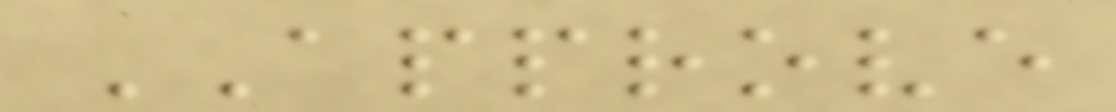APPROVE
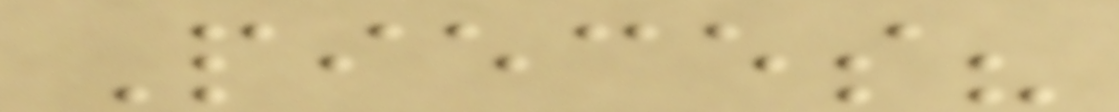Pieces?
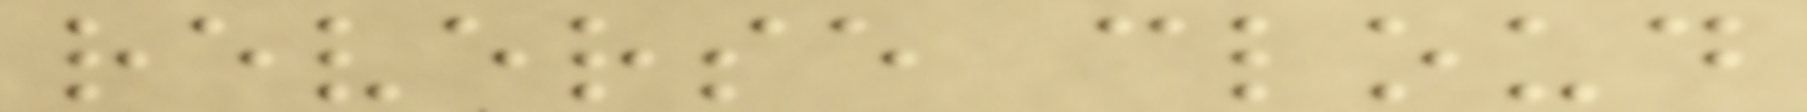reverse cloud
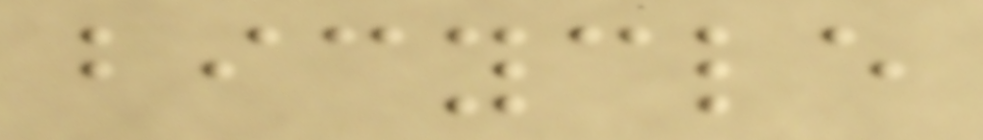bicycle
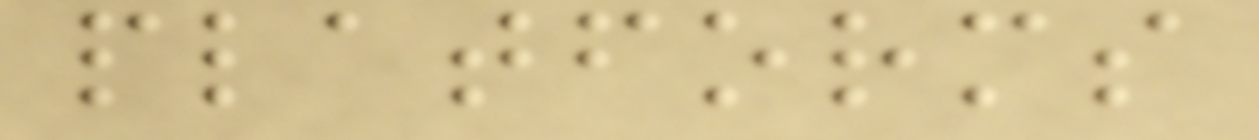platforms
